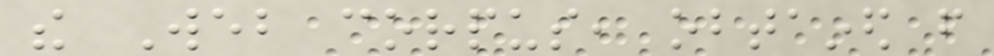the Web corpus, obtained from
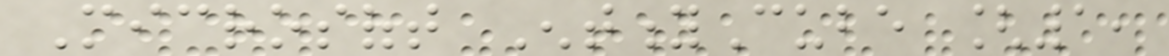Microsoft EntityCube [1,
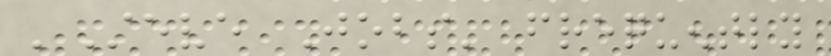'Steve Jobs' frequently
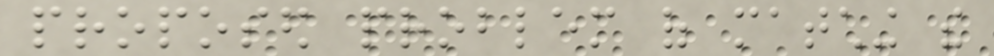proposed problem of matching the
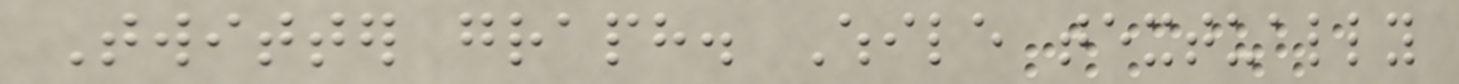Twitter graph. While textually
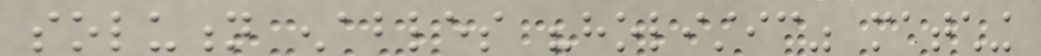solution enables "holistic" matching
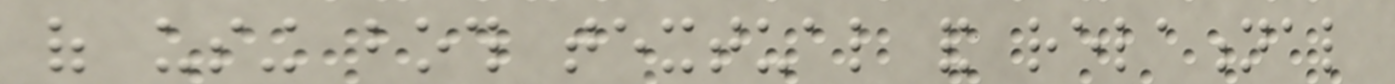of using both textual and relational
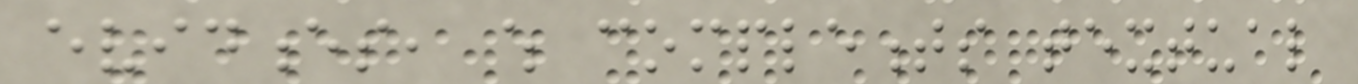evidences, which complements textual
